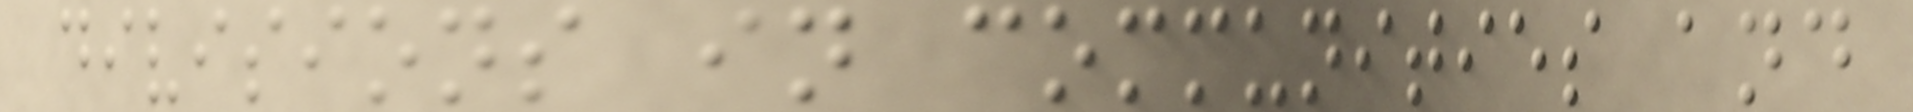divisions in communities and
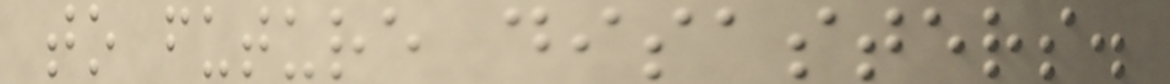to future disasters.
